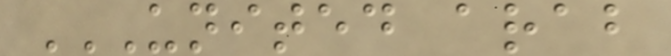UNITED ARAB
